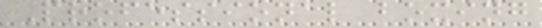Professional boxing
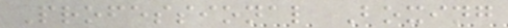Professional Boxing
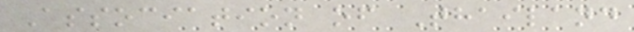Association of Thailand
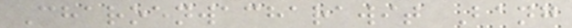Charoenwacharawit Bang
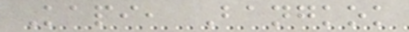Kapi, Bangkok
